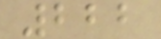222
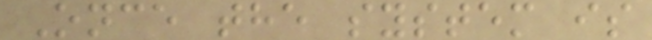Once the system is
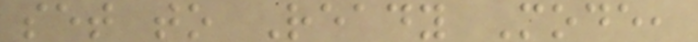set to Ready Mode,
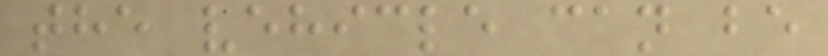the vehicle can be
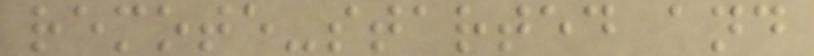remote-started and
